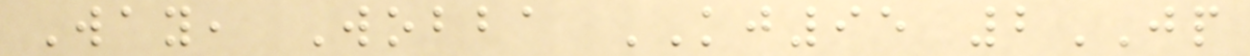Way, Wobba KJ95 2JP
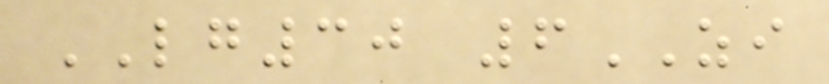LG30 6ZI
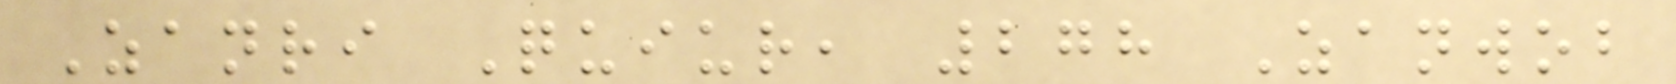Zanri Quiur, 278 Zanwob
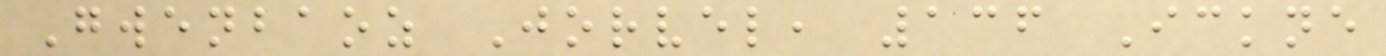Gwenbaoz Jorvel, 136 Ickne
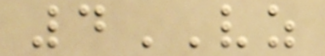4VZ
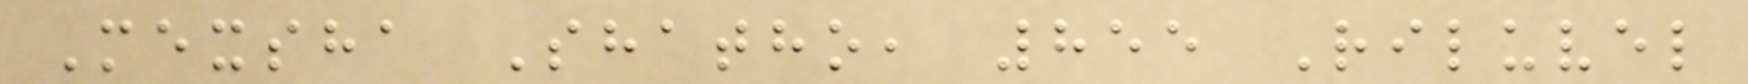Mexsha Shatho, 855 Riluvel
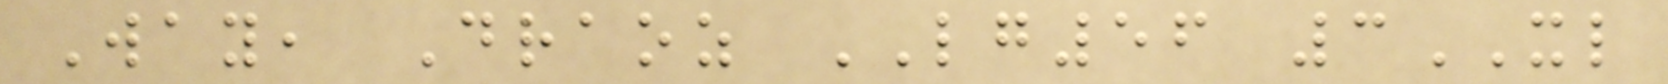Way, Draoz LG56 3XL
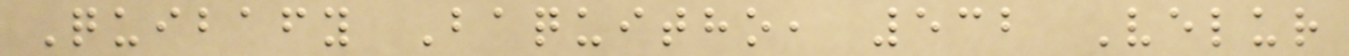Quibafy Baquitho, 532 Velur
